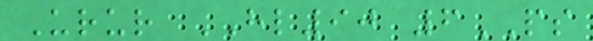Urur HL90 6PS
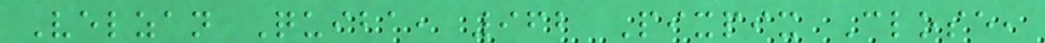Velzan Quiba, 962 Pixpix Close,
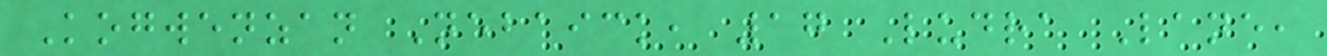Kogwenzan Nebaick, 17 Ludra Lane,
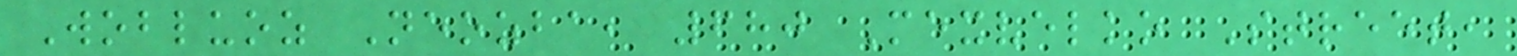Wobluoz Neozba, 680 Mexvelko Street,
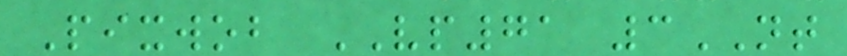Pixwob VP71 3NT
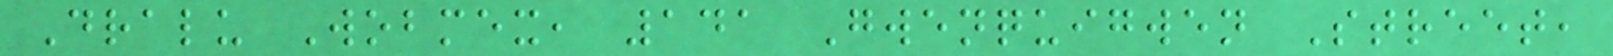Dralu Wobmex, 141 Gwenquigwen Street,
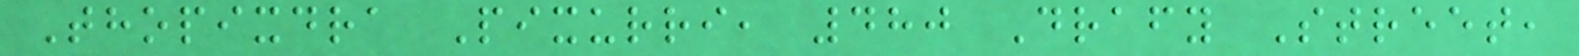Thopixdra Pixurri, 480 Drafy Street,
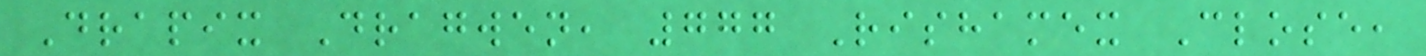Drapix Dragwen, 777 Rishamex Close,
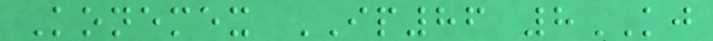Konemex IP86 8KJ
